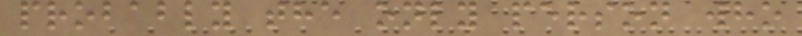probably the only person who
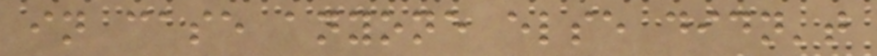in case anyone else didn't
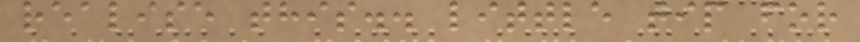realise this.. little tip for
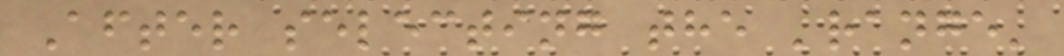After selecting the 'range'
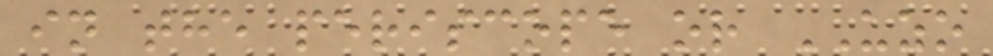in the periscope or UZO
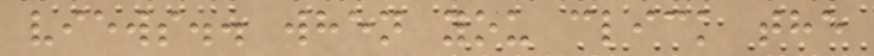views.. when you click the
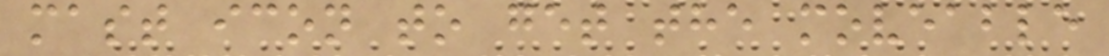mast icon to get the moveable
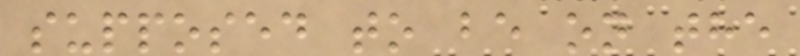supposed to be on the
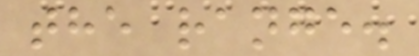the range.
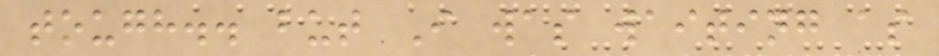tough.. but I was waiting as
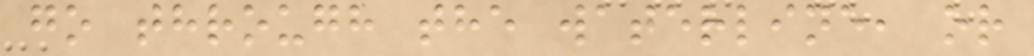go through the waterline, or
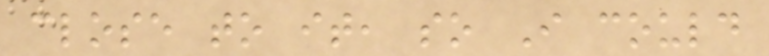close to it, so I could
